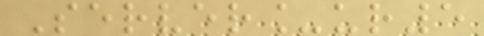Server_ur5
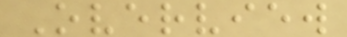Overview
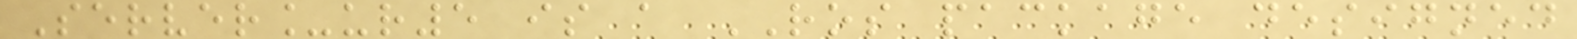Server_ur5 is a ROS package designed
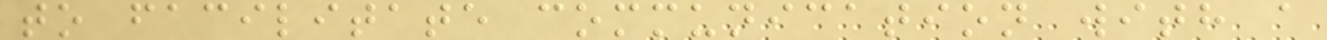to facilitate communication with a
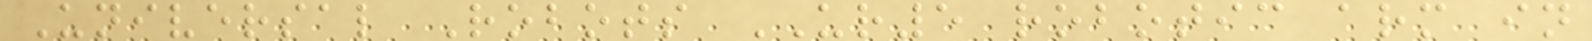Universal Robots UR5 robotic arm in
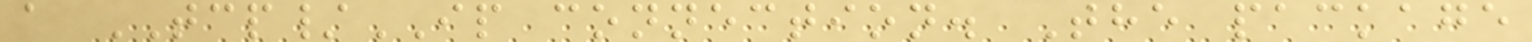a TCP/IP connection. The package
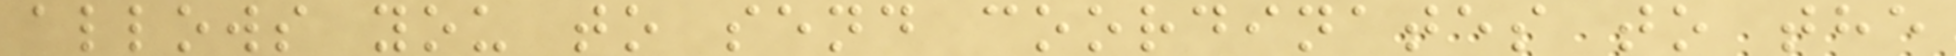allows you to send coordinates to the
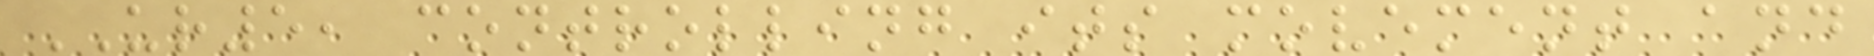UR5, controlling its movement and
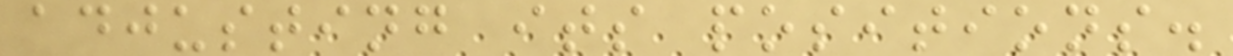adjusting its positions.
